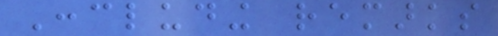Concluding remarks
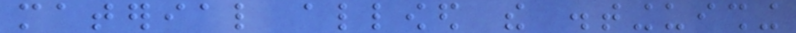material allowed the distinguishing
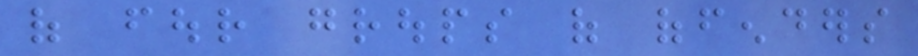of four groups of offenders
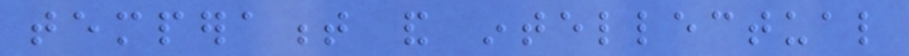temperament and intellectual
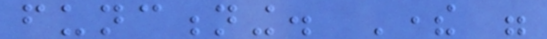functioning. There were
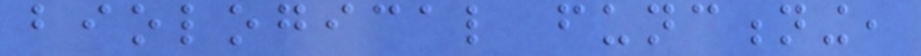biological functioning,
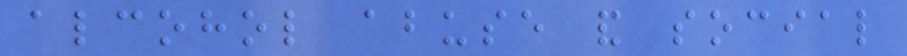alcohol abuse and social
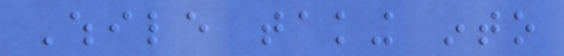While taking into
